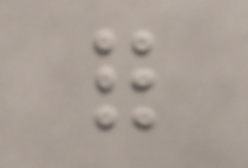for
